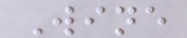Wine
